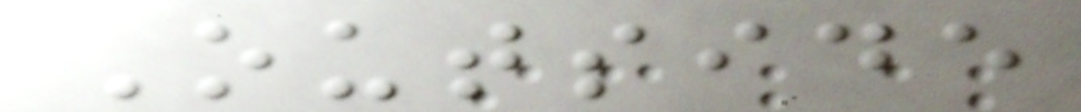Outside
